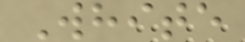White
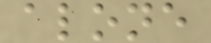alone
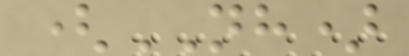(NH)
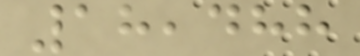18,488
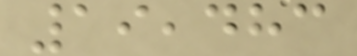19,483
